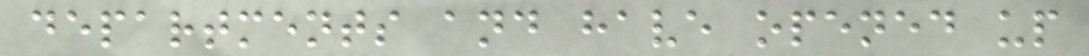departments and have opened up
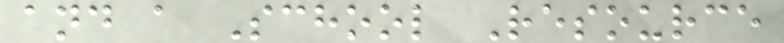and a School Resource
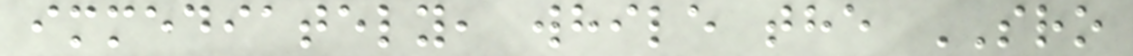immediately, while the SRO
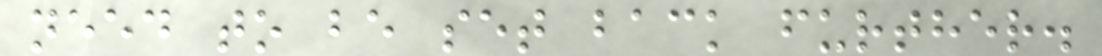need to be set back further.
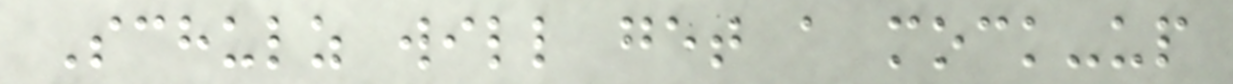Schulz will get a mock-up
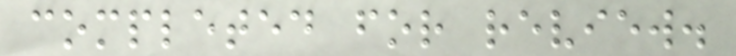completed for review.
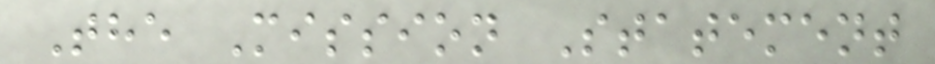The Mission Statement
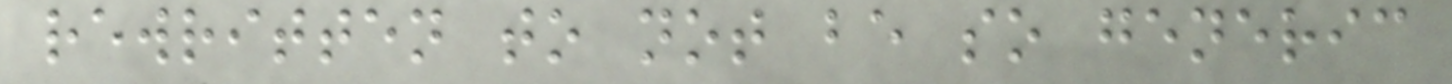rewritten to not be so generic
